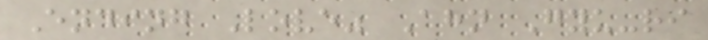Ending Love" Ahn Gyu-ri
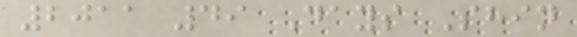2011 49 Days Shin
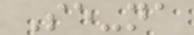Se-na
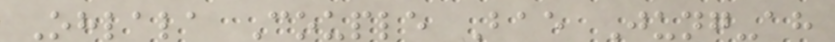Ohlala Couple Bae Jung-ah
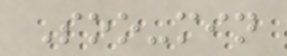Soo-min
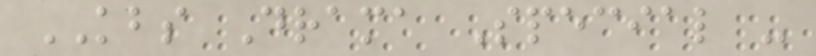KBS Drama Special -
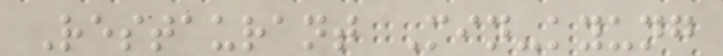Restaurant Min-kyung
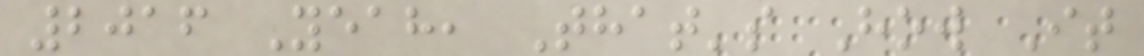2016 Yeah, That's How It
